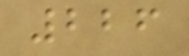226
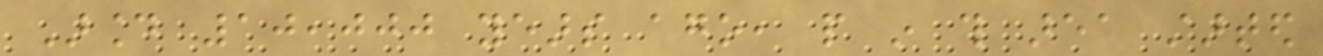Around 10,000 years ago, people in this area started
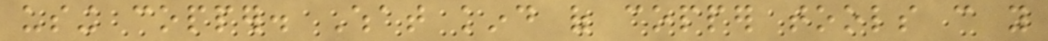using copper. What kind of copper tools can you
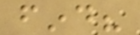find?
